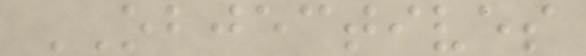OBJECTIVES
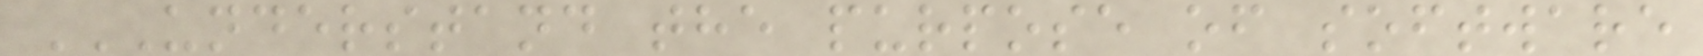UNDERSTAND THE PURPOSE OF SOFTWARE
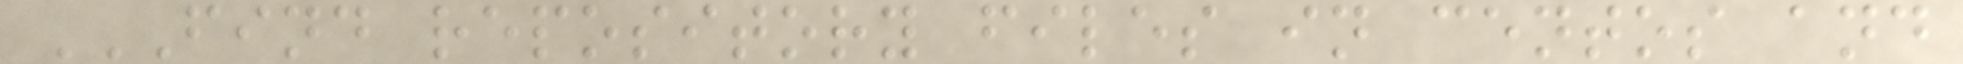FIND REPOSITORY FILES IN CENTOS AND
